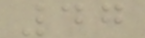47
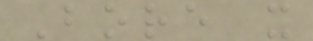Bore x
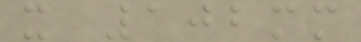x 102mm
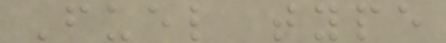Fuel type
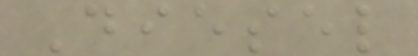Diesel
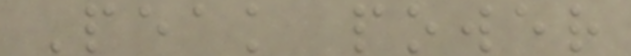Peak power
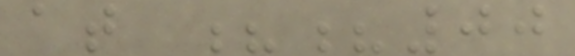at ??00
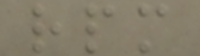rpm
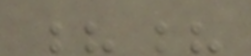??
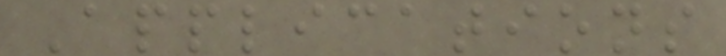Applications
